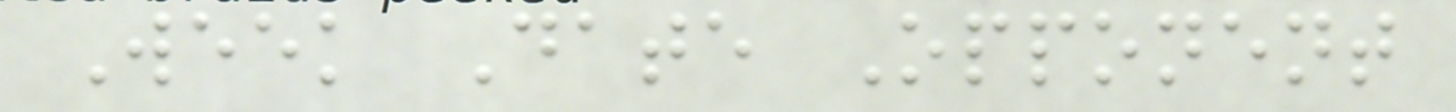Week Date Opponent
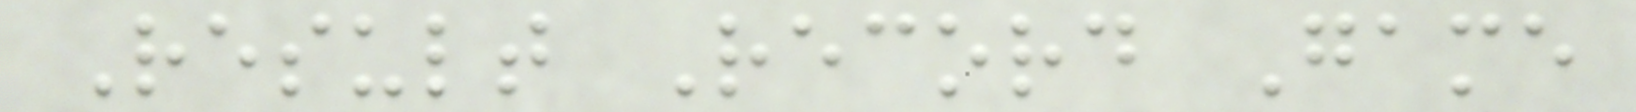Result Record Game
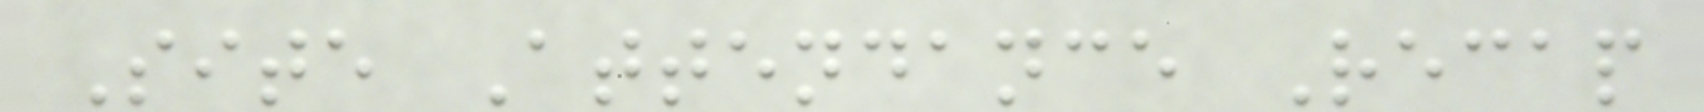Site Attendance Recap
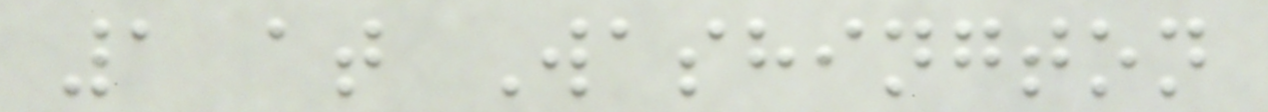1 at Washington
